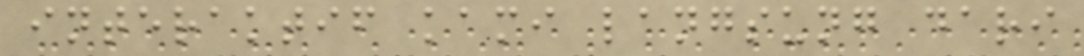interaktif kami langsung dari
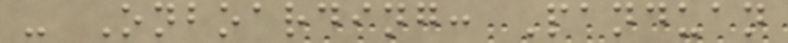- Onboarding: Panduan
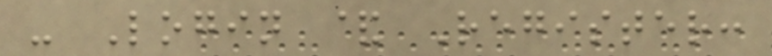- Login & Register:
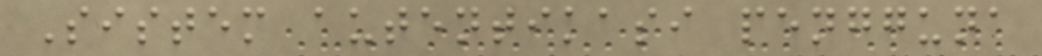Sistem autentikasi pengguna
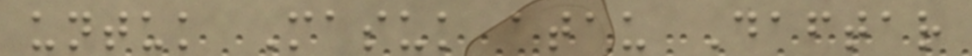untuk Masuk atau Daftar
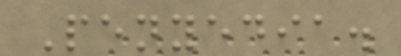Penyedia.
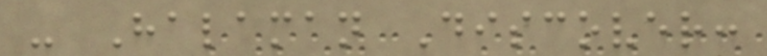- Halaman Discover:
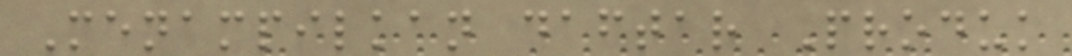Menampilkan daftar Produk
